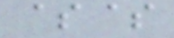$$
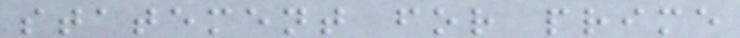statement for prime
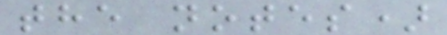the notes)
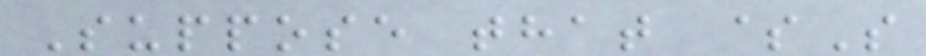Suppose that $S
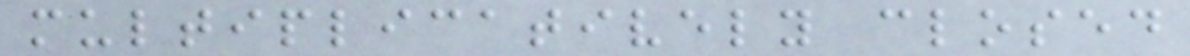multiplicatively closed
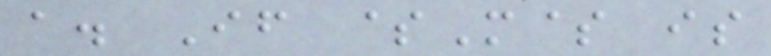a. If $M$ is
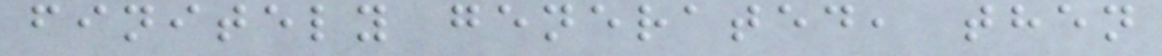finitely generated, then
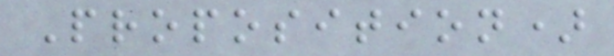Proposition)
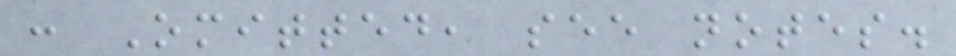: Omitted, see notes.
